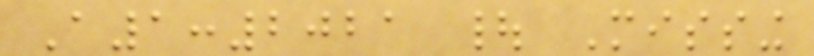A1:2021 | Missing
